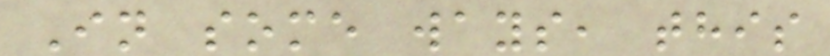In some ways, this
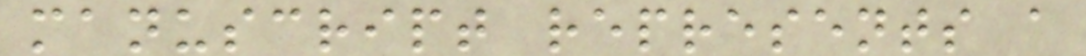manuscript represents a
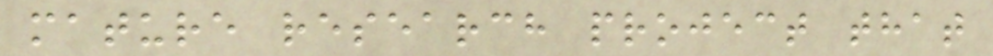mature research project that
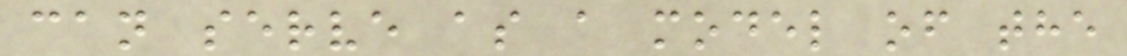can serve as a model of the
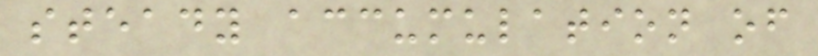steady accumulation of
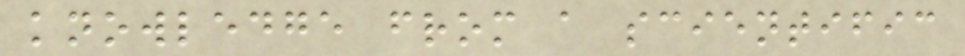knowledge from a scientific
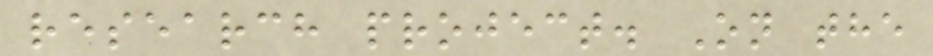research project. On the
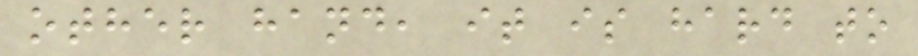other hand, it is hard to
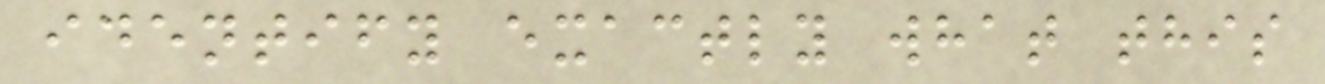identify exactly what this
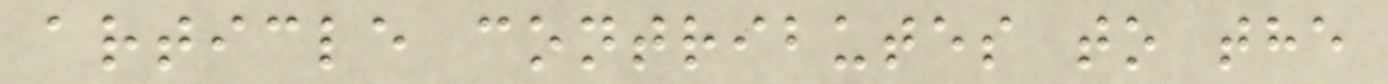article contributes to the
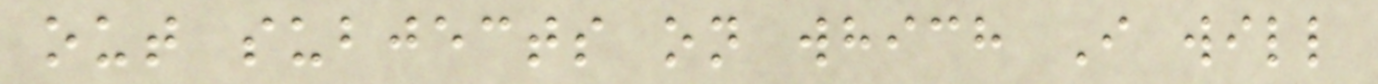out subjects on which I will
